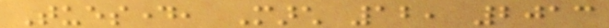Tuesday, March 12, 2013
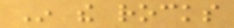In the rocks
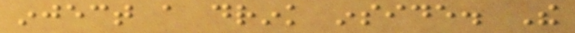inject a drink inside. The
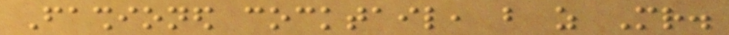Fashioned cocktail, but as Mr.
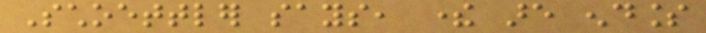Schoettler says, there are endless
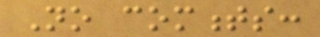No comments:
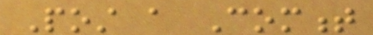Post a Comment
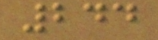244
